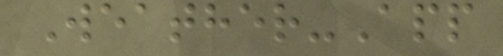Weather-App
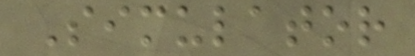Simulator
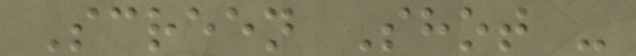Screen Shot -
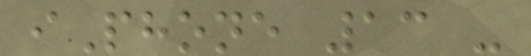iPhone 13 -
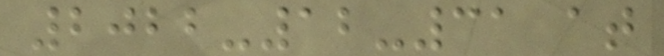2022-12-31 at
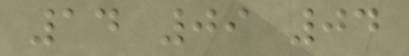14 09 04
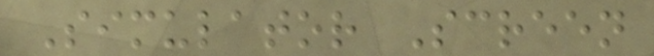Simulator Screen
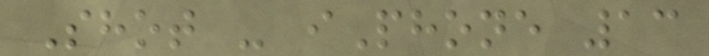Shot - iPhone 13
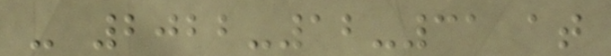- 2022-12-31 at
